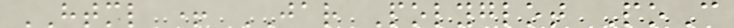HTML + JAR Polyglot PoC
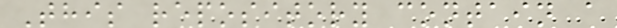This repository contain a
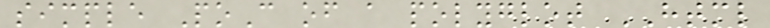simple PoC of a polyglot HTML
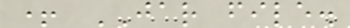+ JAR file.
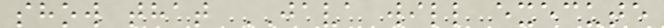show that JAVA will execute
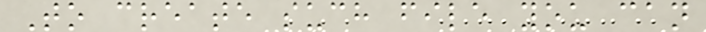To create such file you can
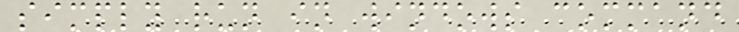simply run in windows command
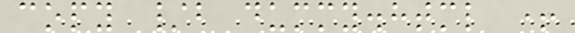copy /b dummy.html +
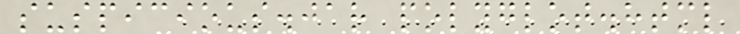suspicious.jar polyglot.html
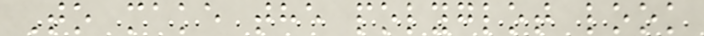To make the polyglot look
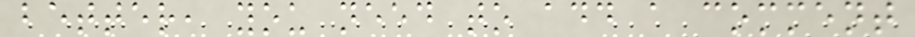better, you need to add a comment
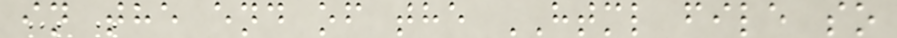in the end of the HTML file so
